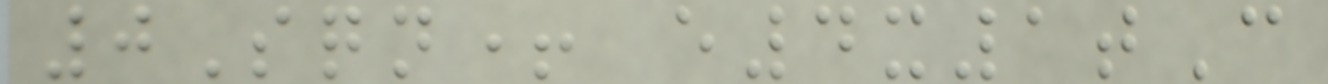0Sqn+ e4x1tC
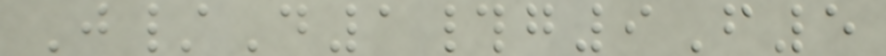J/D1#g9F5
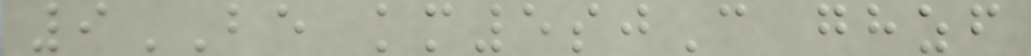9BE km5sjC ghzf
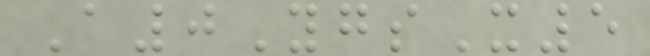A0YgsX5
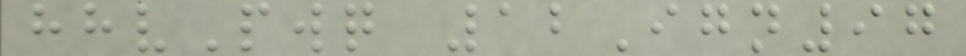hhvPwq 12Ign97
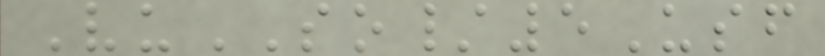VuSO/5Usf
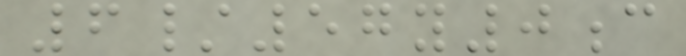6/57y0c
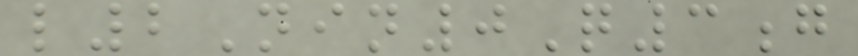l2Nin0Q3g
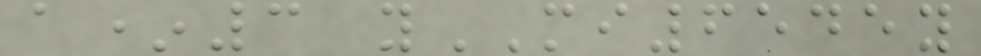a*3 yMI6545y
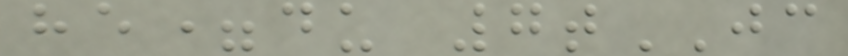he=du 7tJC
